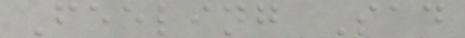Feeling Sad
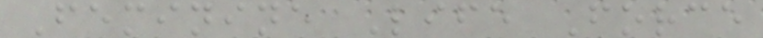Feminine Life Force
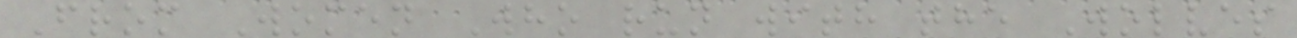From Women Who run with the Wolves
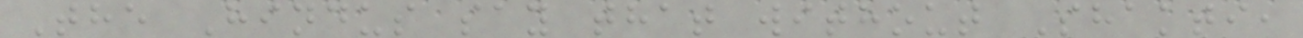The Hindus say that without Shakti,
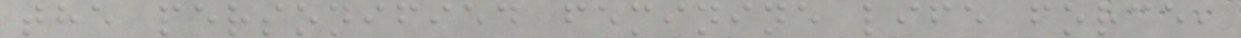the personified feminine life force,
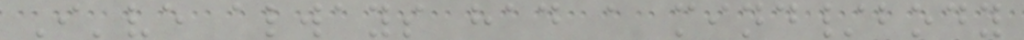I've always had a mind/body
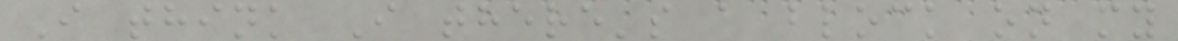I think I there's a block on my
